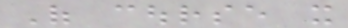Of course it
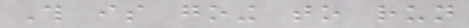This is going to run
